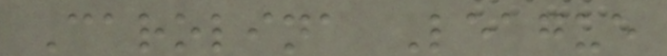Carolina League
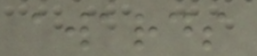awards
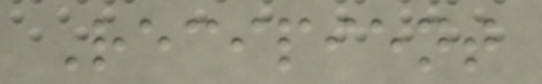Recipient
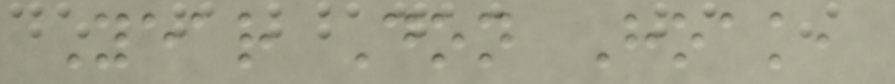Year Don Hoak,
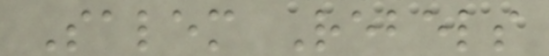Salem Rebels
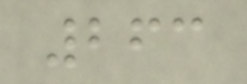263
